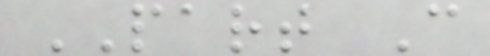PART C
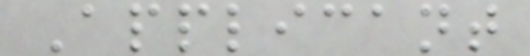Applicant
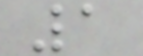1
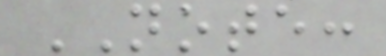NOTE:
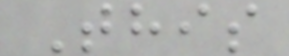This
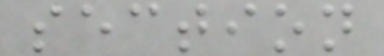section
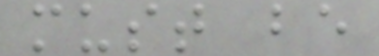must be
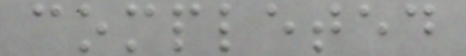completed
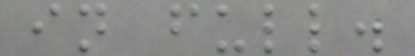in full.
